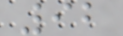92
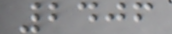2406
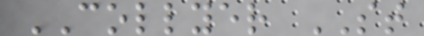COLLYER ST
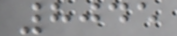8045
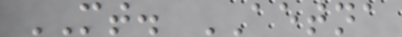MT. AETNA
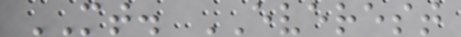MT. EVEREST
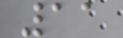11
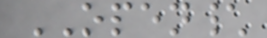OPEN\
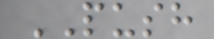PUSH
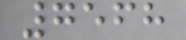7568
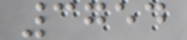3754
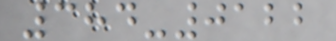384-0122
